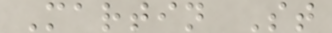Martin St
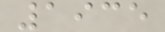1935
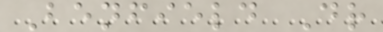Benfield Dr
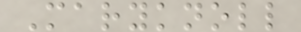Maryknoll
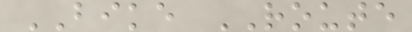BIKE ROUTE
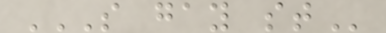S GAY ST
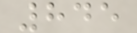845
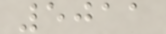5011
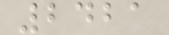2421
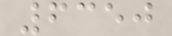6350
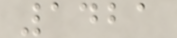1421
